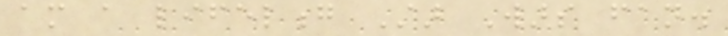am a lifelong Star Wars fan.
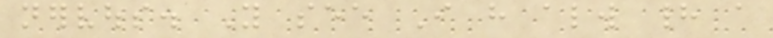nervous. You see I have always had a
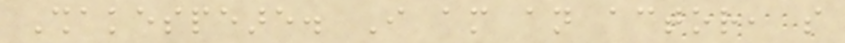Shakespeare. I am an actor, so
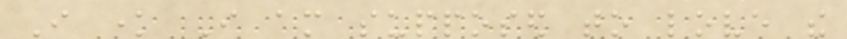I know I am supposed to love the
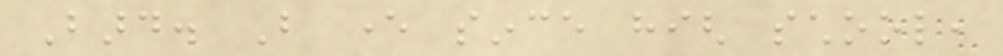Bard. But ever since high school,
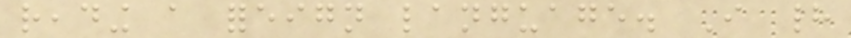reading a foreign language. I had
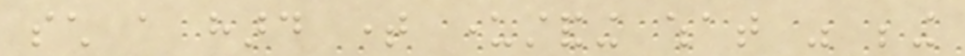such a hard time understanding what was being
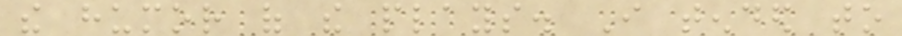the humor of the plays. I tended to
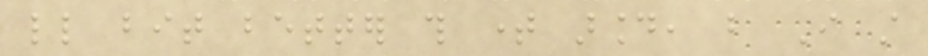little bit better this time around, but I still
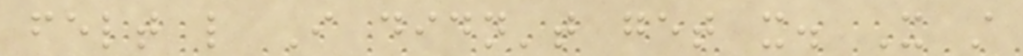felt like I didn't get it. It still
